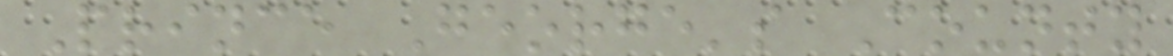Prince George's County
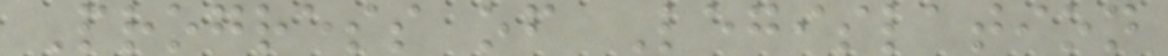Progress of Legislation
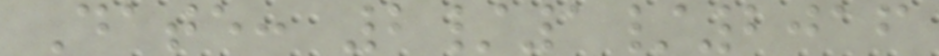Date: 2/1/2016
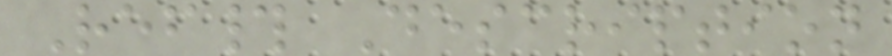Ref# Description
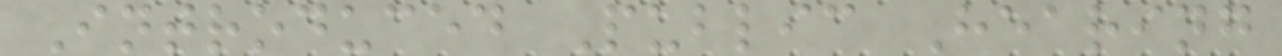Introduced Public Hearing
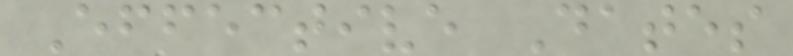Effective Dates
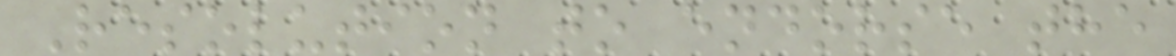Resolution to endorse the
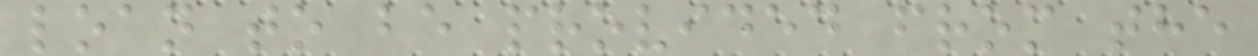loan to be provided from the
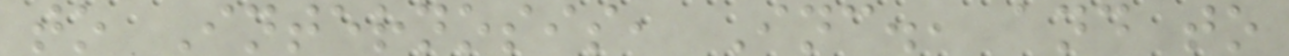to Internosis, Inc., and to
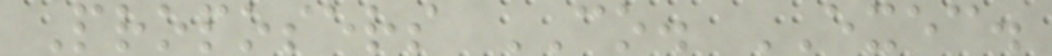Proposers CO. EXEC.
